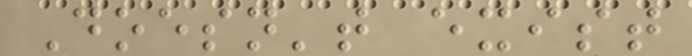Doesn't exist
